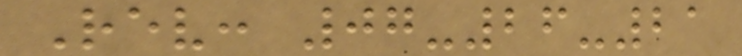Rev: 07-26-21
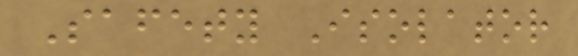Safety Isolator
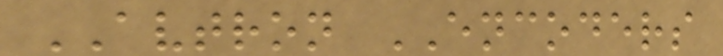AVTRON ENCODERS
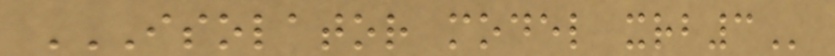ISOLATOR MODEL XRB3
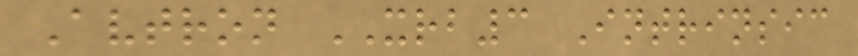Avtron XRB3 Intrinsic
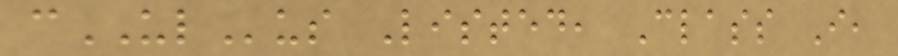cULus Listed, Class I,
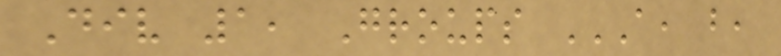Div 1, Groups A, B,
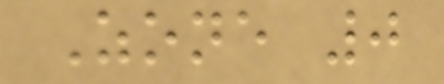Zone 0
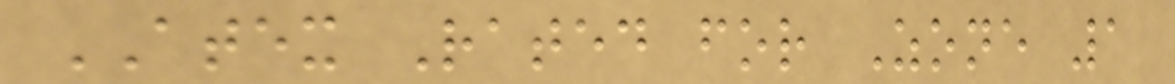ATEX Rated for Zone 1
